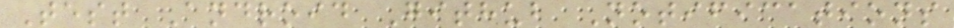Test Android Github Notifications
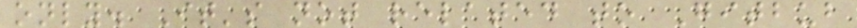only. It's not related to Gitbub
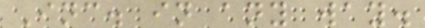Inc. in any way.
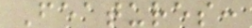Features:
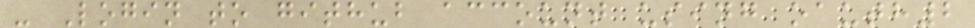- Login to github account using oauth2
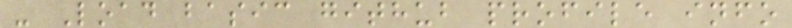- Load basic github profile info
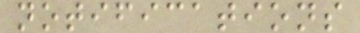notifications
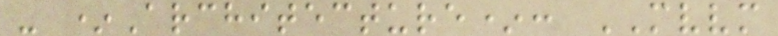- *Architecture*: MVVM
